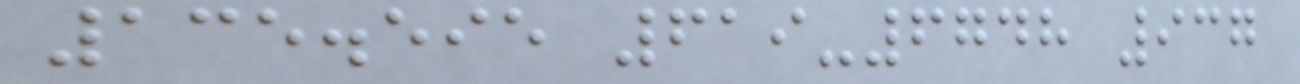135.595 619-6748 937
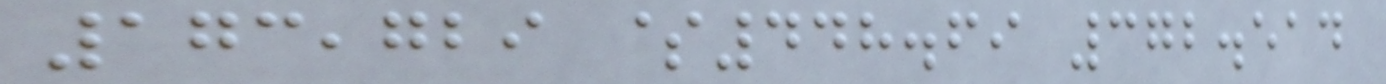173,729 $448.69 372.514
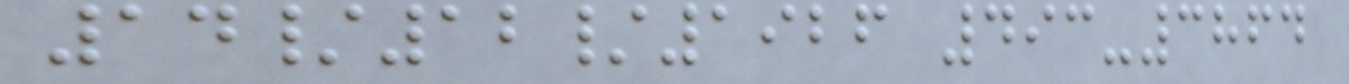14/12/1926 493-3864
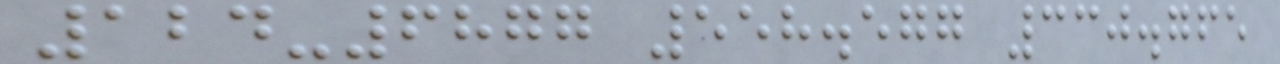124-6877 558.577 330.765
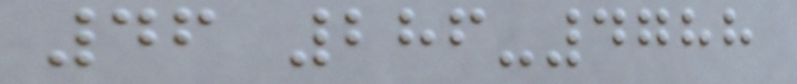46 286-4788
